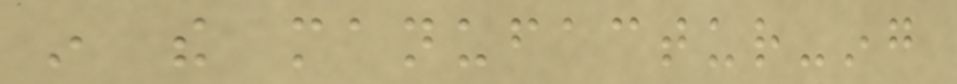in the manufactur-ing
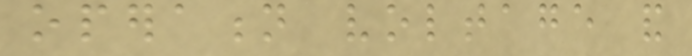operation voltage and
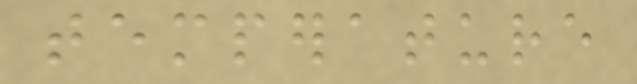temperature
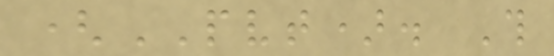(PVT). This
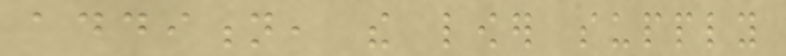addition, the lower supply
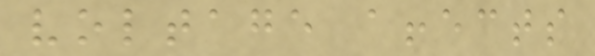voltage affects
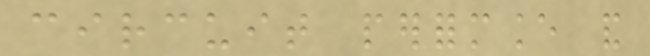circuit performance and
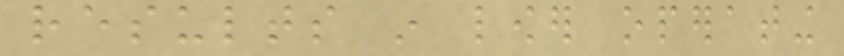results in lower operating
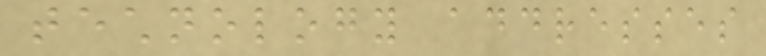technology addresses
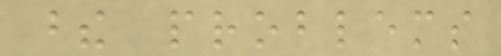these problems
